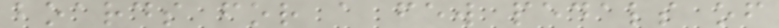boards for a few pedals of
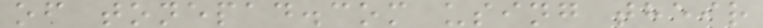of tonepad.com using their
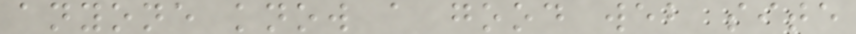anyone know a good web site
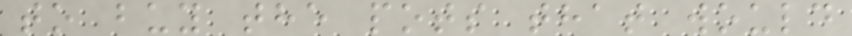to buy the pots that would
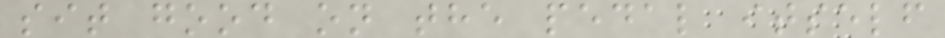sit good on the pedal itself
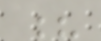?
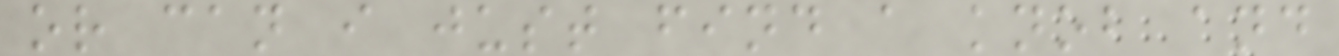or can i just find a knob and
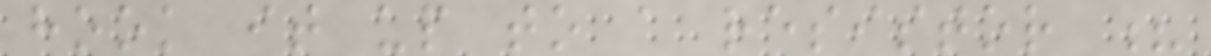hook it up to a resistor ?
